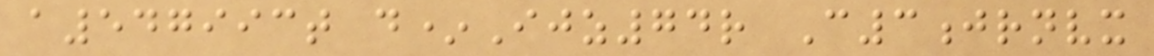a547993t d*Ijz74r C3jrnvx
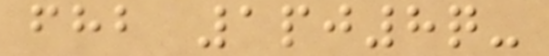fhb 1pj8q-
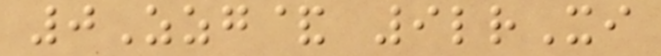0Zzg& 9lrXi
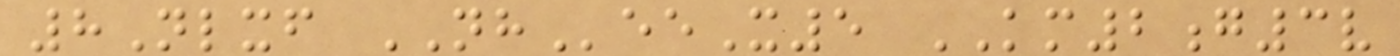8Nlxf NHeeX5 KM2g3v
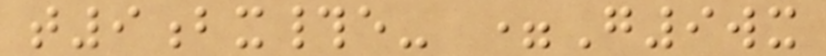t9bx#e- =G9wx
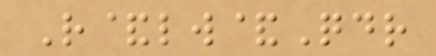R&lw&Qdr
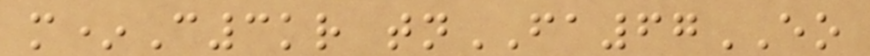m*C3kr tnFA67EO
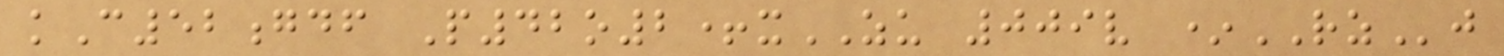kC52gdf P42o2+xZU 009v *RZj
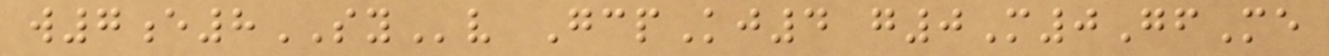w7e8SYv GcpKj4 g0M0GfMe
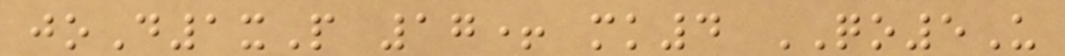joD1xP 17+ mk4 QO5U
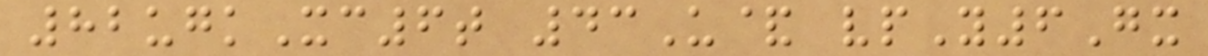82ugkXc6t 43U& vpY6Gx
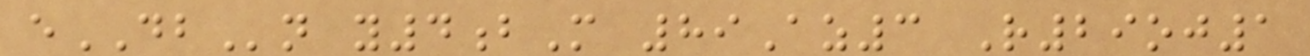eDBn y4bM 89Az3 R29oj1
